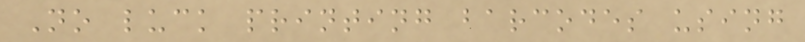No luck printing barcodes using
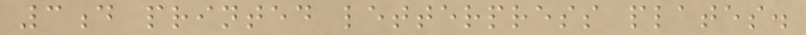3d printed letterpress plates.
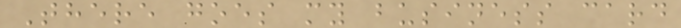There goes my business card
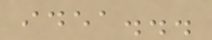idea...
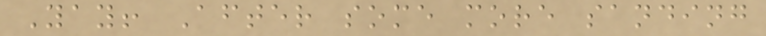Yay! After some more sanding
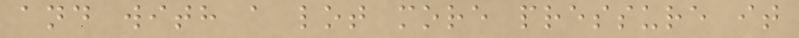and with a lot more pressure it
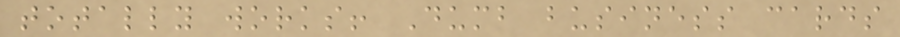totally works! Dumb business cards
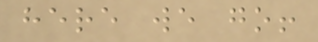here we go!
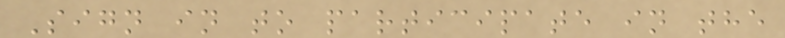Sign in to participate in the
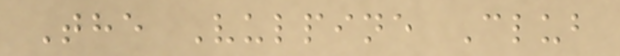The Vulpine Club
